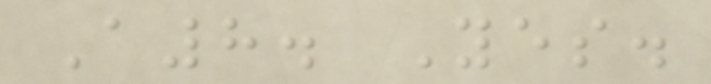A8. Yes.
